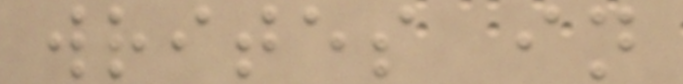writes in
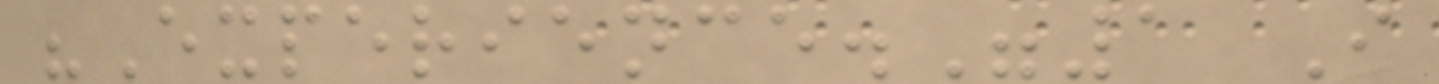"Experience."1 I
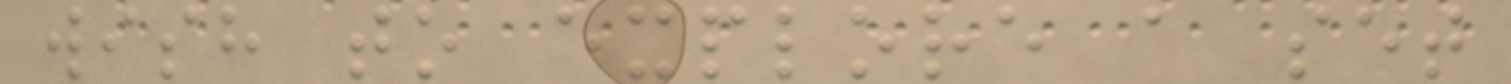wish to explore a set
